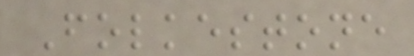Folkestone
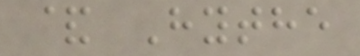& Hythe
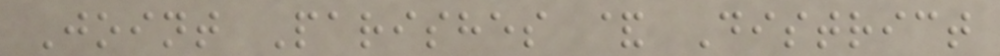Joint Parishes & District
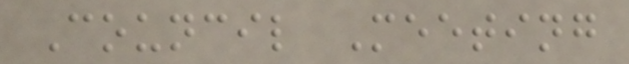Council Meeting
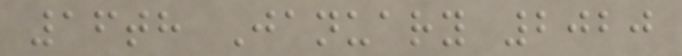16th January 2020
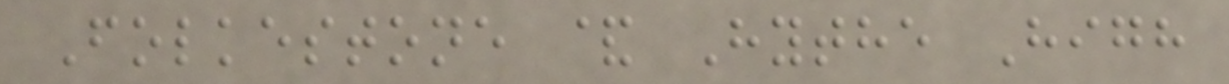Folkestone & Hythe High
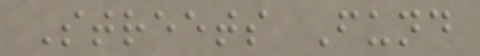Streets Fund
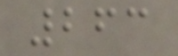263
